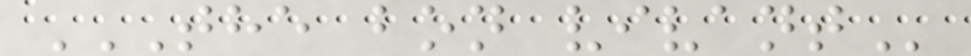THE BON VIVANT
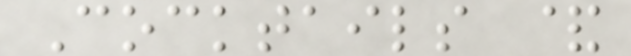Cocktails &
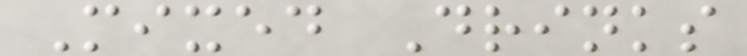Mixed Drinks
